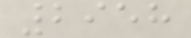2958
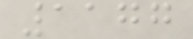1177
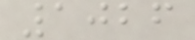1026
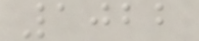1022
